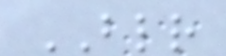BLR
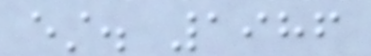est. 1986
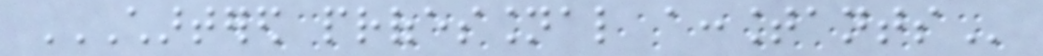CHARTERED PROFESSIONAL ACCOUNTANTS
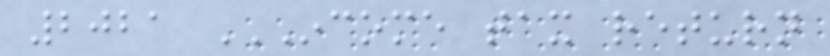2021 INCOME TAX RETURN
